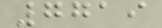7719
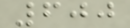600
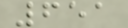651
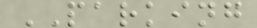PARKING
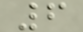6
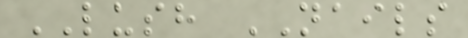LUSH NAILS
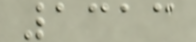1313
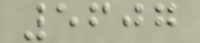5607
